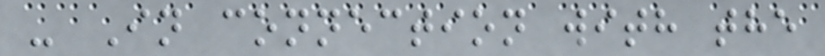- In connection with the
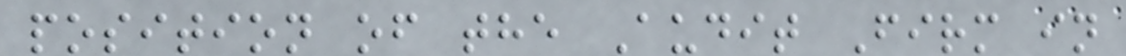position of the Audit Firm in
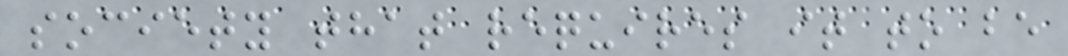society that requires it to be
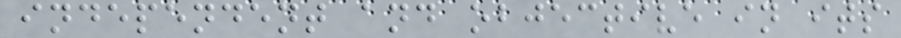independent and objective in its
